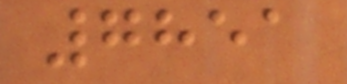7851
